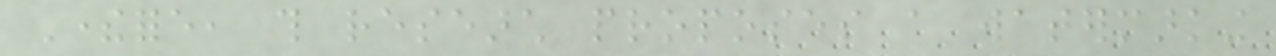Therefore, this research proposes a watermarking
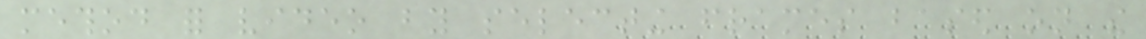method for video by selecting frames based on the
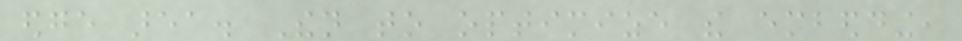edge area. Then to optimize the embedding,
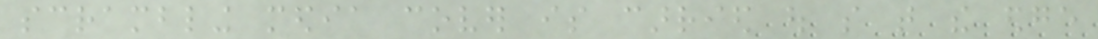scrambling media cover is carried out so that the edge
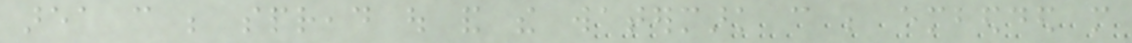area can be spread out and the watermark can be embedded more
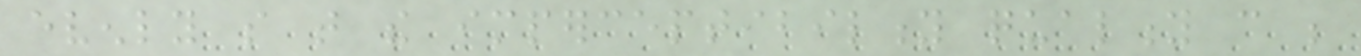evenly so that the imperceptibility quality can be
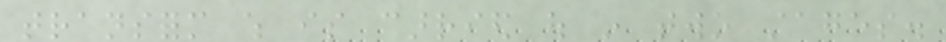transform which is carried out in two stages.
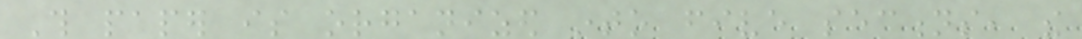This paper is organized into five sections, the
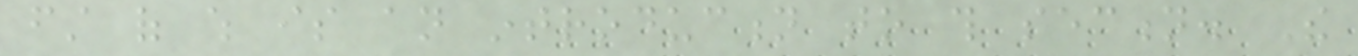first of which is an introduction to this section. The
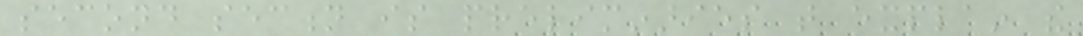second section is preliminaries that explain the
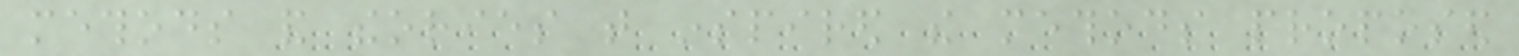methods and theories that inspired the methods proposed
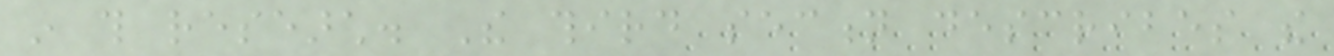in this research. The third section describes the
